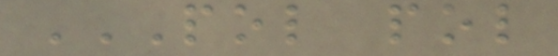POL POL
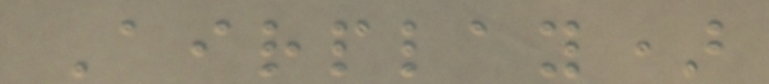Airplay)
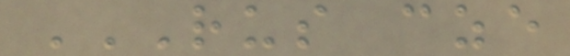RUS CZE
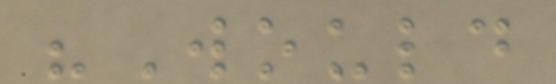"Would
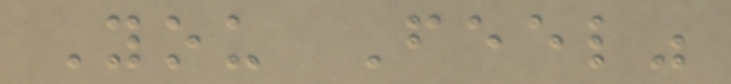You Feel"
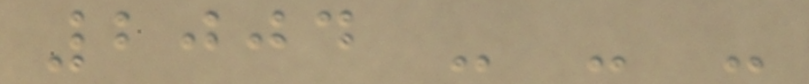2004 - - -
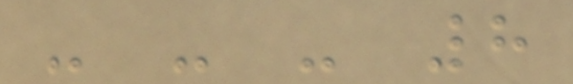- - - 8
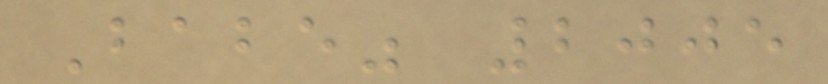Babe" 2005
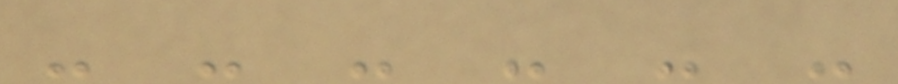- - - - - -
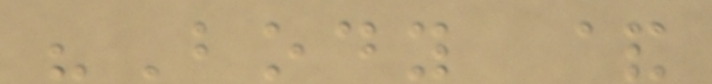"Body &
